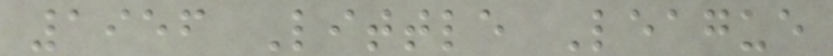1956 Little League
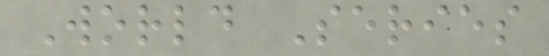World Series
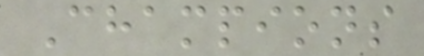Champions
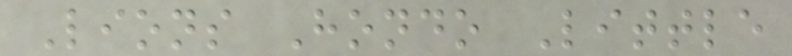Lions Hondo Little
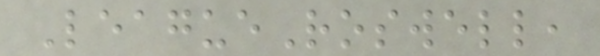LeagueRoswell,
